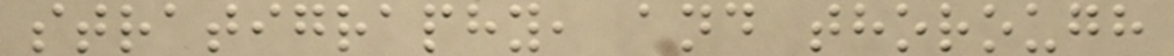stratigraphy, and thorough
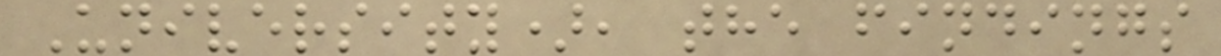University), the findings
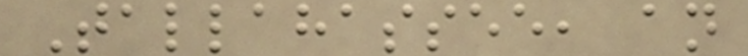Tallahassee, an
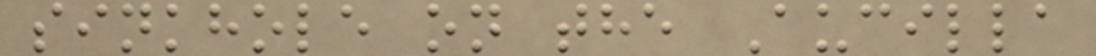sinkhole on the Aucilla
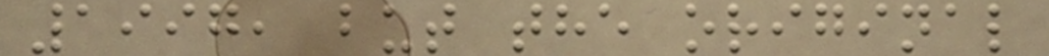1997, but the original
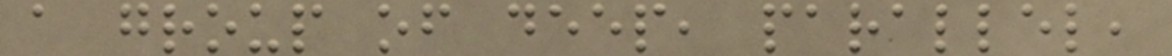a group of deep, parallel,
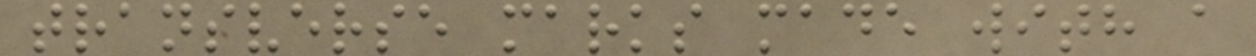transverse marks made with a
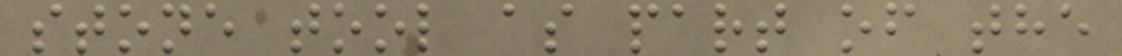stone tool as part of the
